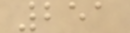251
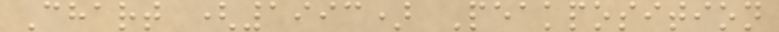Chart (1993) Peakposition
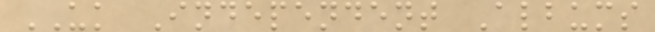UK Independent Albums
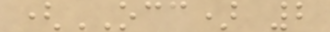(OCC) 2
